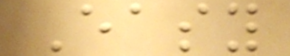Easy
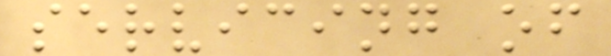servicing of
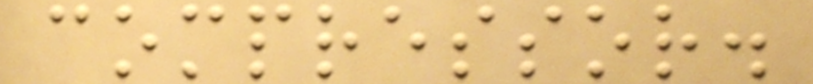compressor.
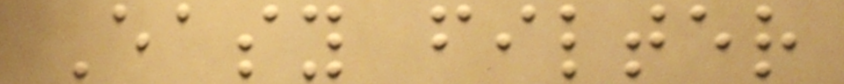Easy filter
